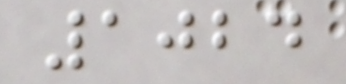1024
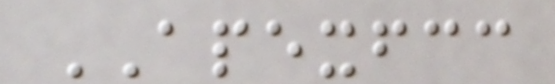APEXFCC
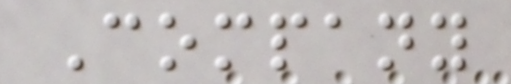Company
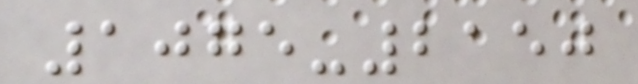1075-2150
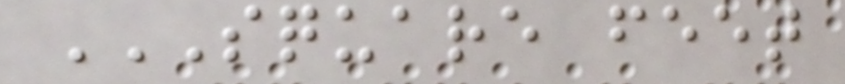SQUARE FEET
